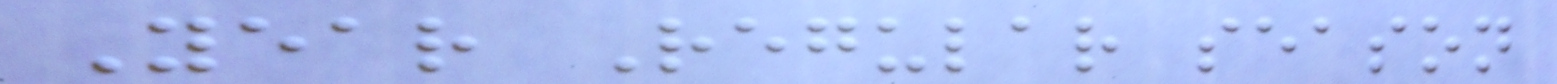Year Regular season
